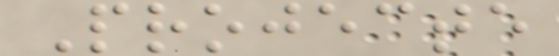Projecte
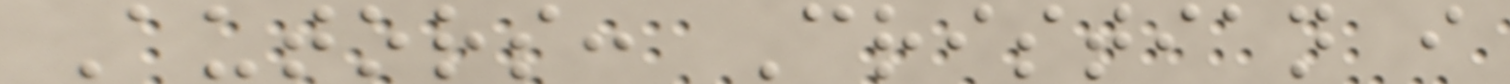Autors: Cristian i
